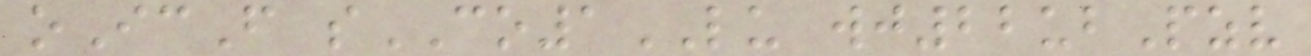oIcF sCO1LU wj22ubPzv
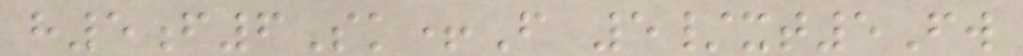h5f6Sk+F 5/xt5Fw
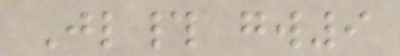Jl# gw9
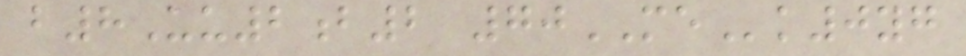b8Uu2b2 70MEk0yg
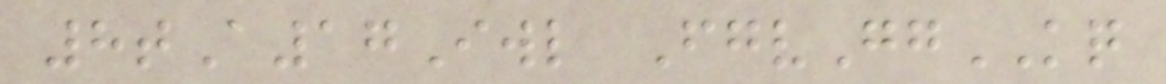8tA17Iwl FgvGgKQ
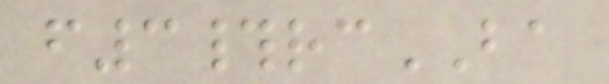f3#rcBA
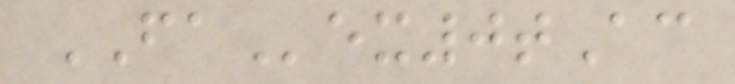FAex0tAc
